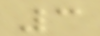3
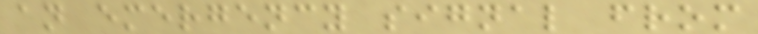an emergency signal from
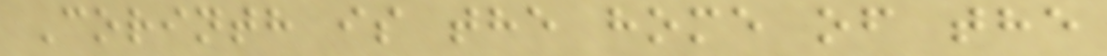Corinth is the home of the
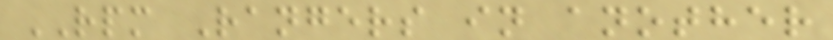RPM Rangers in another
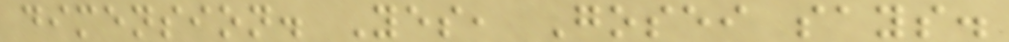dimension. Yes, Gosei says.
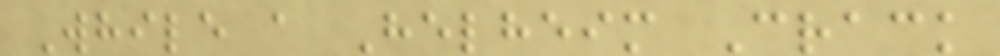While a Helheim Crack
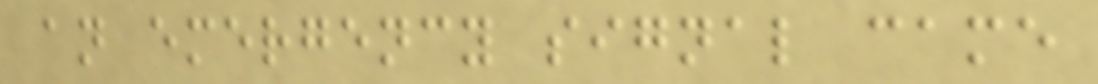an emergency signal came
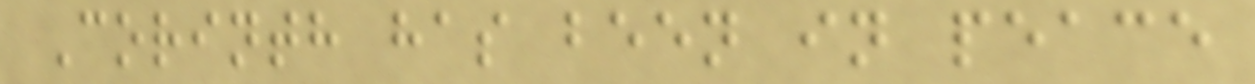Corinth has been in peace
